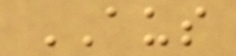AUS
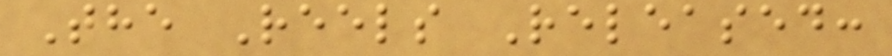The Reels Released:
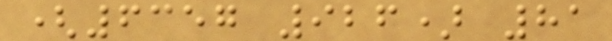(6357 926) 81
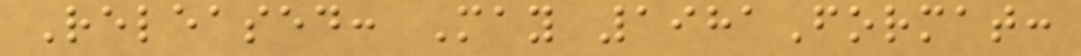Released: May 1981Format:
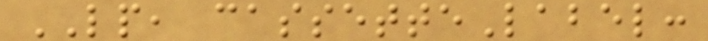LP, cassetteLabel:
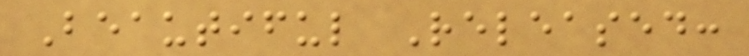Beautiful Released:
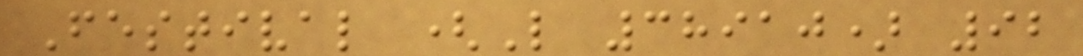Festival (L 38910) 92
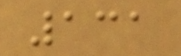131
